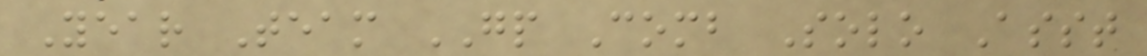Year Team GP Comb Solo Asst
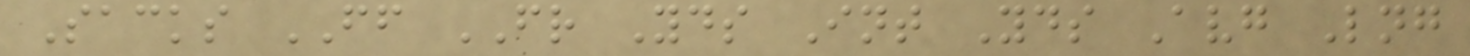Sacks FF FR Yds Int Yds Avg Lng
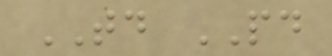TD PD
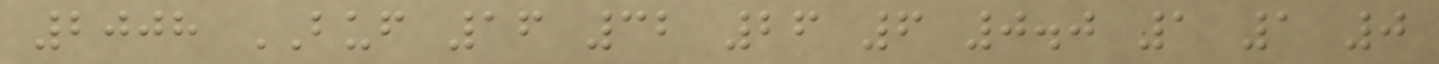2008 BUF 16 32 26 6 0.0 1 1 0
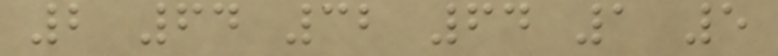2 64 32 64 1 5
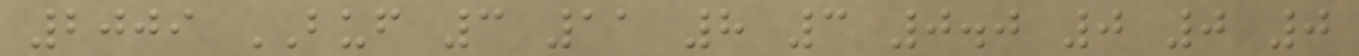2009 BUF 3 11 8 3 0.0 0 0 0
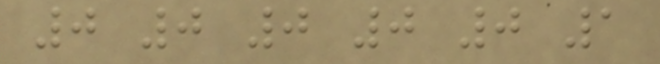0 0 0 0 0 1
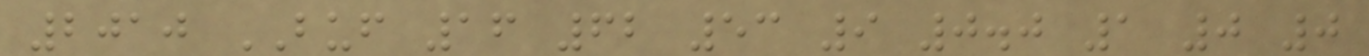2010 BUF 16 62 53 9 0.0 1 0 0
